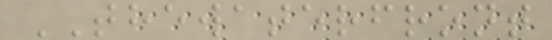THEWATERFRONT
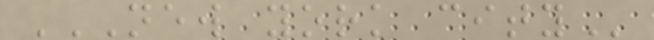NEW YORK CITY
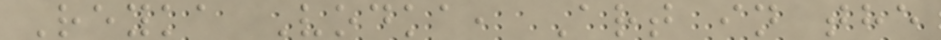Reyka Vodka, Art in the
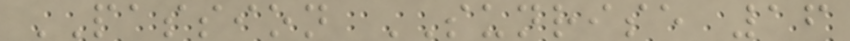PASSION SUNRISE 16
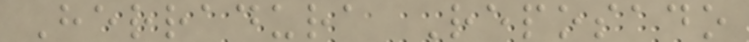Herradura Reposado
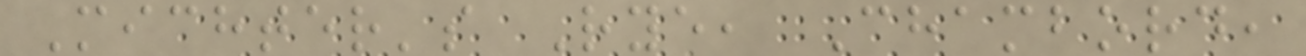Michter's Rye, Chambord,
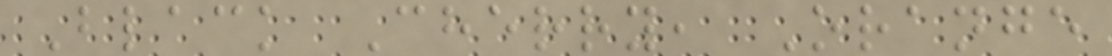Black Cherry, Orange
